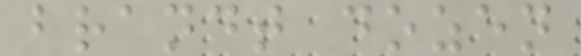brandt dozen
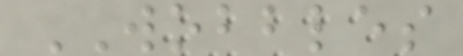WOBBLES
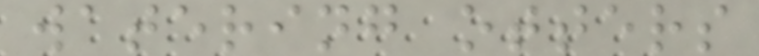watering otters
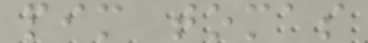pim tomas
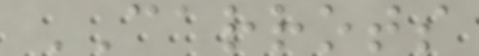CARROTS
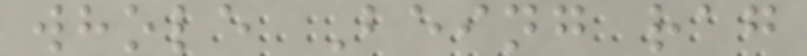whole Being rag
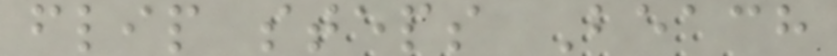flip steps Beach
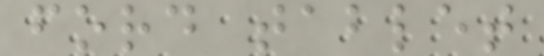ford tablet
